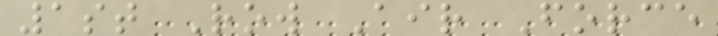1st Row Air Force
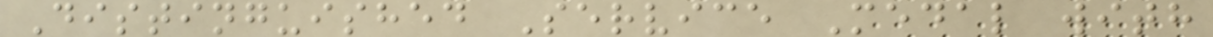Distinguished Service Medal with
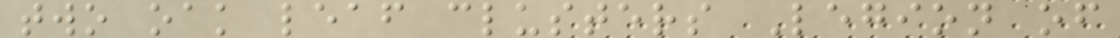two oak leaf clusters Legion of
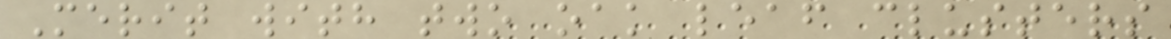Merit with two oak leaf clusters
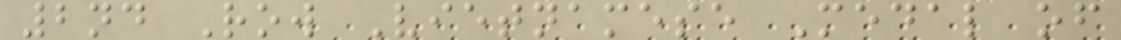2nd Row Vietnamese Medal of
